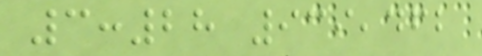3:28 939,462
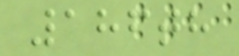186th
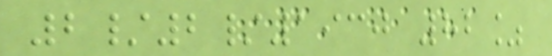2/2/1930 82%
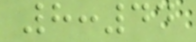8:44
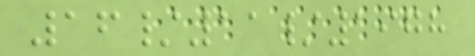16/11/1978
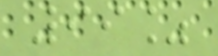99%
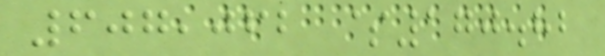607,062 $170.82
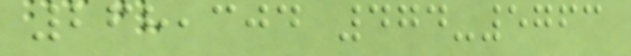268,304 474-5763
